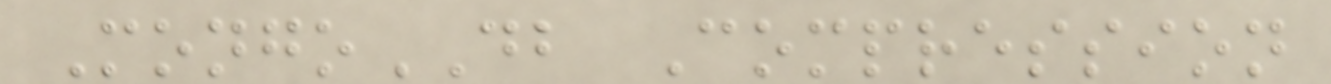MongoDB Compression
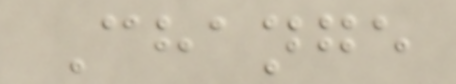Change
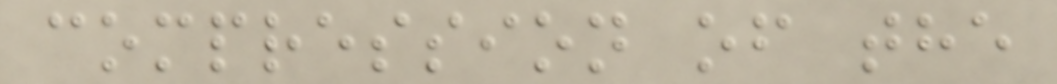compression of the
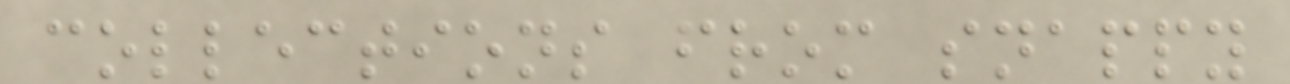collections from snappy
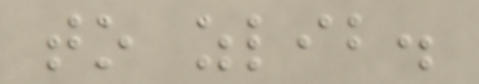to zlib.
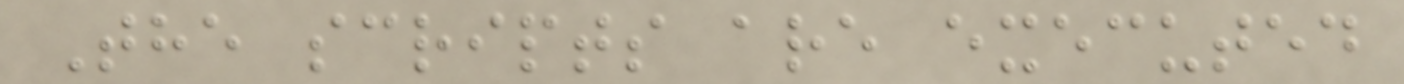The scripts are executed
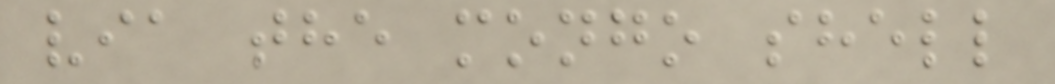via the mongo shell
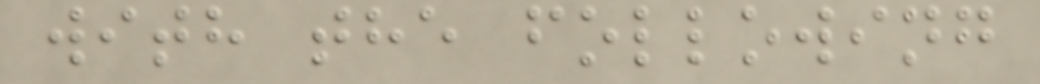with the following
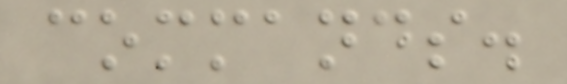commands.
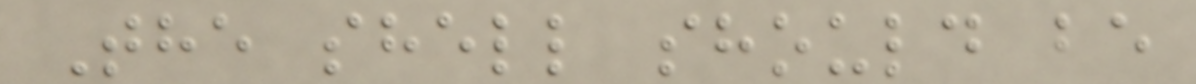The shell should be
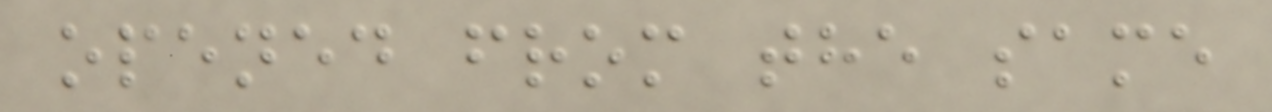opened from the same
